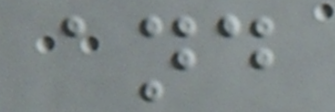and
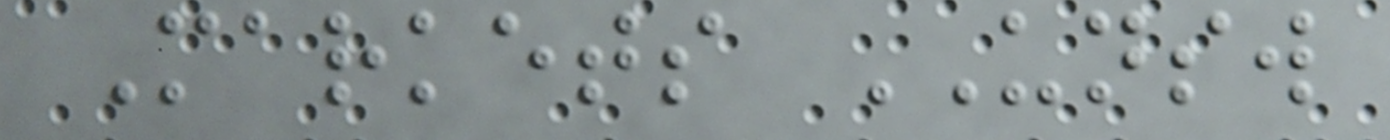Markets UNSW
